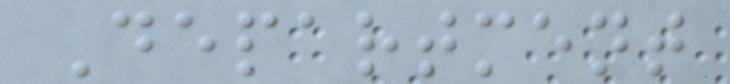Department
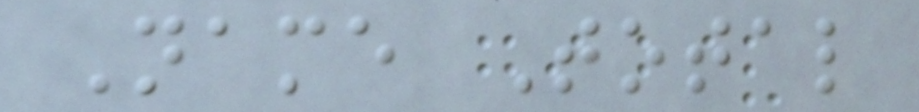Name Total
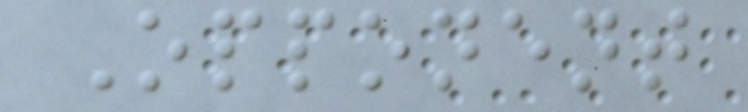Opponent
